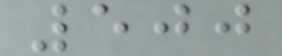500
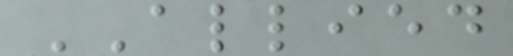ALLIED
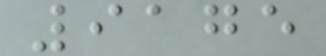9175
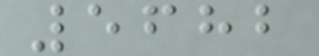5682
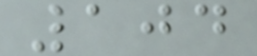104
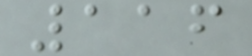116
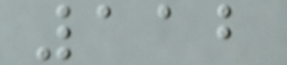112
